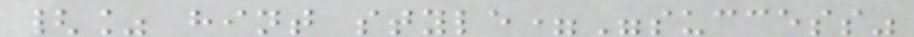{% hint style="success"
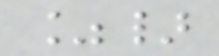%}
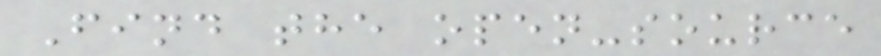Find the open-source
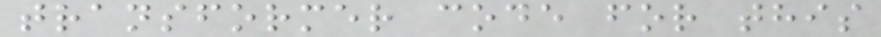transformer code for this
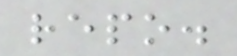repo.
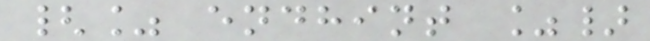{% endhint %}
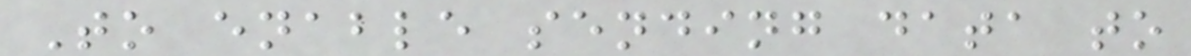To enable sending data to
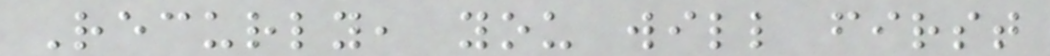Recurly, you will first
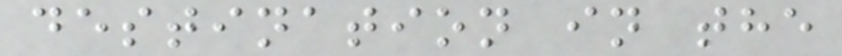destination in the
